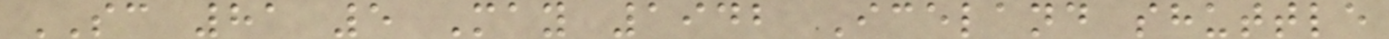SC 81 5 May 1942 Iceland shuttle
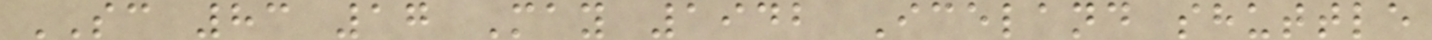SC 83 17 May 1942 Iceland shuttle
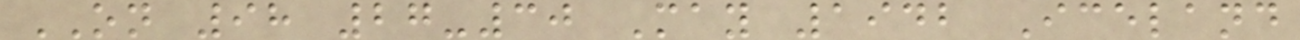ON 98 27-30 May 1942 Iceland
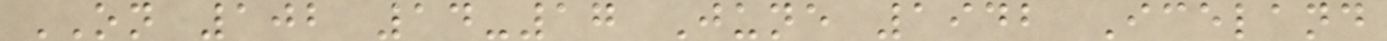ON 102 14-17 June 1942 Iceland
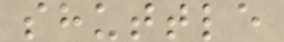shuttle
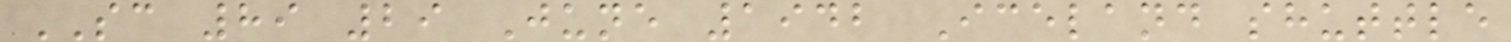SC 89 29 June 1942 Iceland shuttle
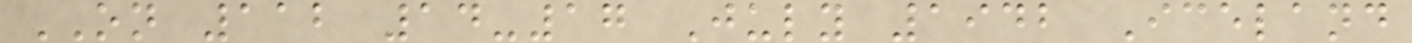ON 112 14-17 July 1942 Iceland
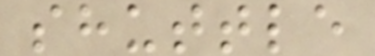shuttle
